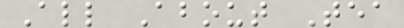All About Tea
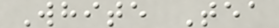White Tea
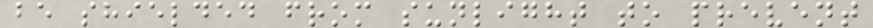be shielded from sunlight to prevent
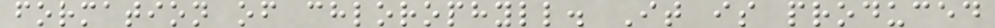formation of chlorophyll. It is produced
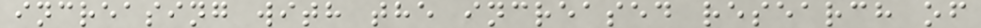increasing with the increased research of
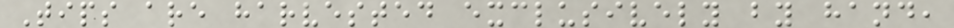Tips are harvested exclusively by hand,
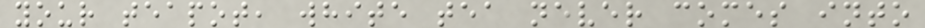your teapot, white tea never comes into
